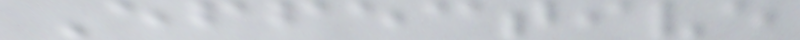Effective
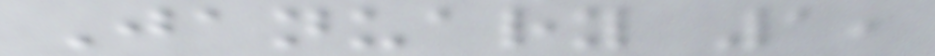January 1,
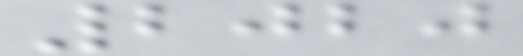2020
